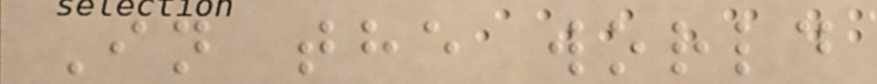In the world
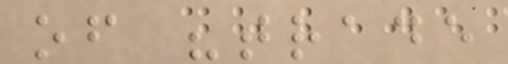of "trade
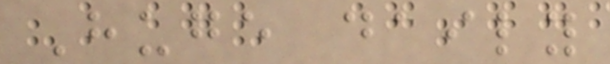Huge daily
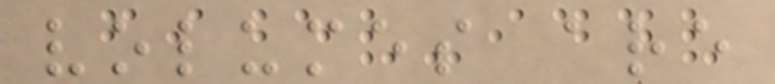volumes are
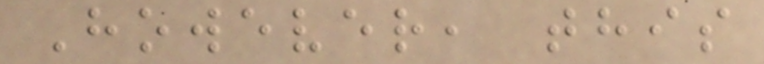However, this
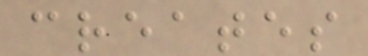creates
